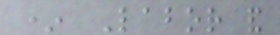* Labor and
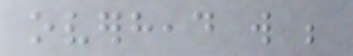overhead will be
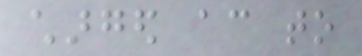charged according to
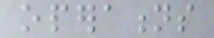operations
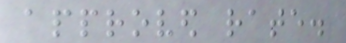approved rate.
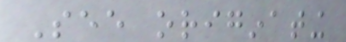See originating
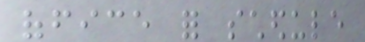office for schedule
